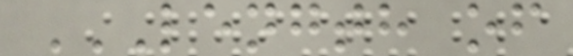LENGTH OF
